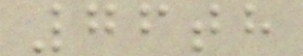76th
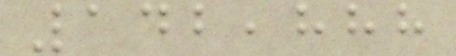142,888
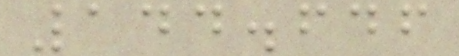144.646
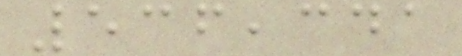536,341
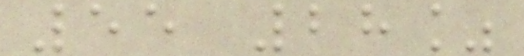55 28%
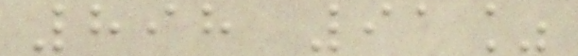898 91%
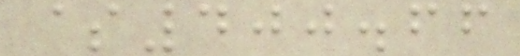$400.66
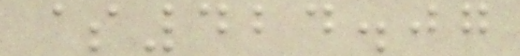$424.07
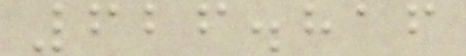626.816
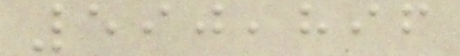590,896
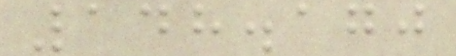148.170
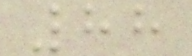88
